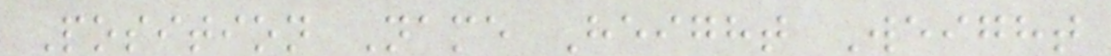Position Name Height Weight
